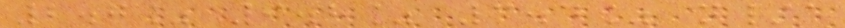2.7% 9.8% 3.4% n/a
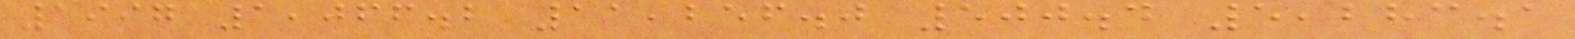1997 1,066.2 11,256.0 500.4 5,283.1
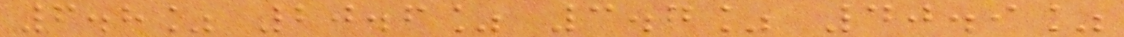6.8% 20.6% 3.7% 40.9%
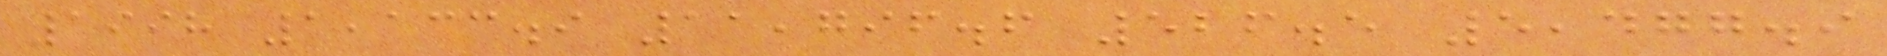1998 1,133.9 11,796.6 526.5 5,477.9
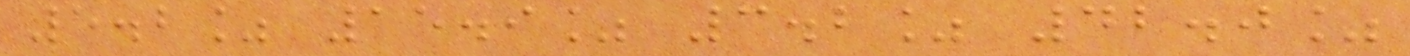5.2% 15.9% 3.2% 42.0%
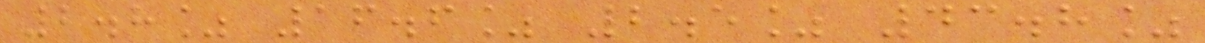2.8% 16.6% 2.5% 43.8%
